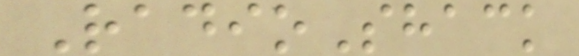RadioShack
